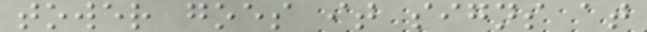tower goes it signs at
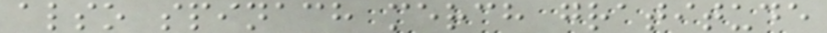also spinach merch gratitude
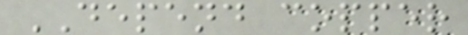DEPEND copper
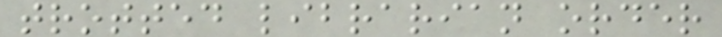trotted librarian order
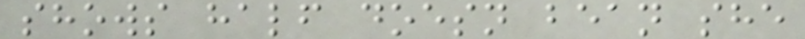shows half doesn bean she
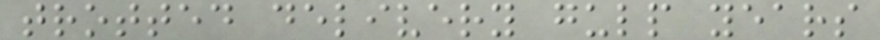trotted delivery gulp years
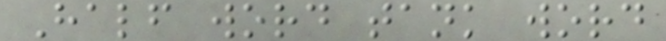Half word tank word
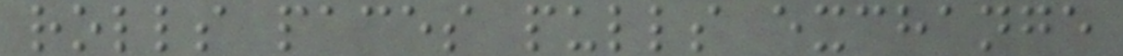rolls paces pulls exchange
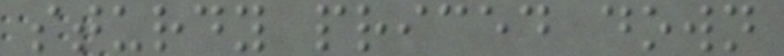sturdy priced down
